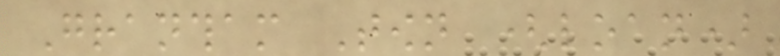Grantham Town (loan)
